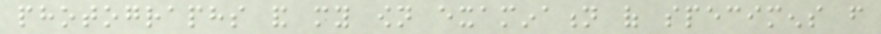photographs and my own examination of specimens from
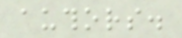authors.
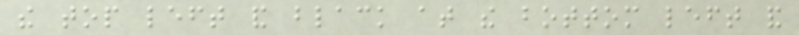the top left and black at the bottom left and
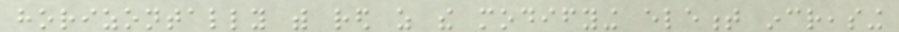horizontally with red as the modifying element increasing
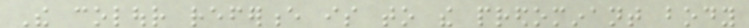The colour reference is to the predominant body
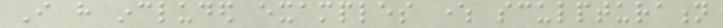I have included examples where sculpturation
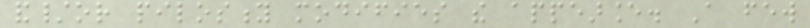and/or pilosity modifies the appearance. A few
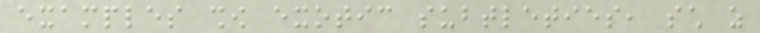examples show exotic subtleties, such as
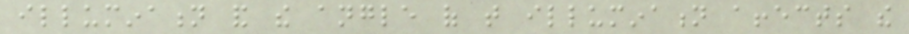illumination and the angle of that illumination affects the
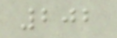202
